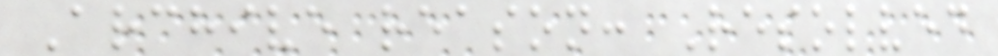Archive reason: Resolved
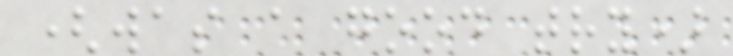(was a good try)
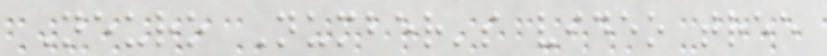Neuro Number's video tree
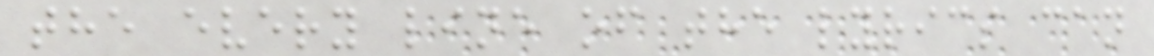the every line of the lyrics can
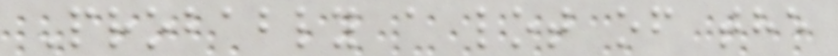Probably a lot of the
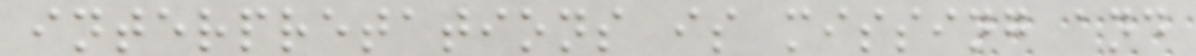interpretations is missing and
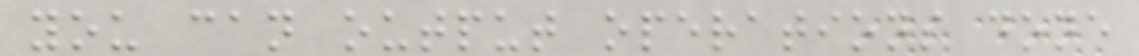you can output operations done
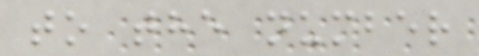to the number
